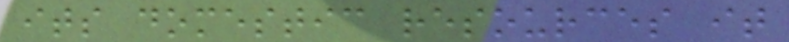its domestic resources it
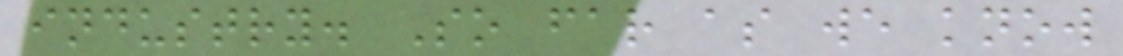industry. So far as we know
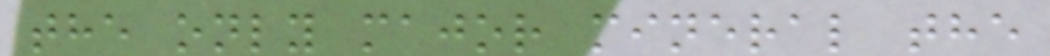the only major mineral the
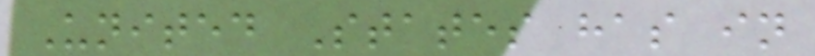United States has in
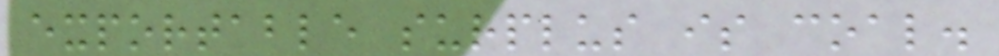exportable surplus is coal.
